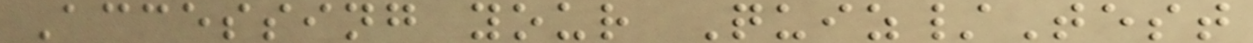Accessing your Quiz/Test
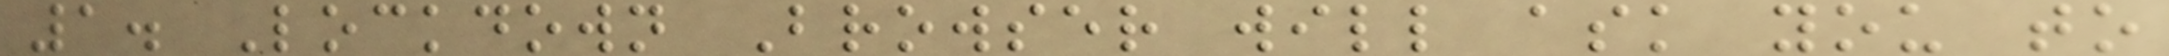1. Lockdown Browser will ask you to
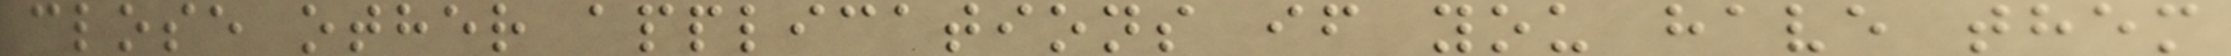close other applications if you have them
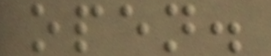open.
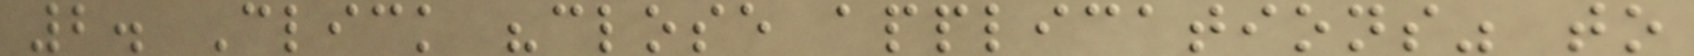2. Click "close applications" to
